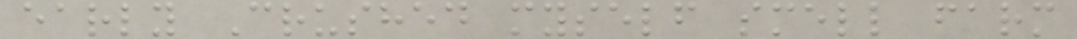early Crushed myself smell farm
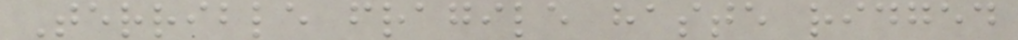Terrible fragile haste ridged
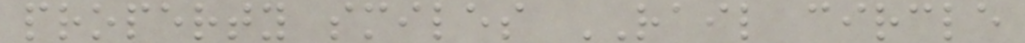property smiles RAIL circle
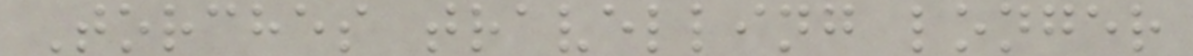Torches travelling longer
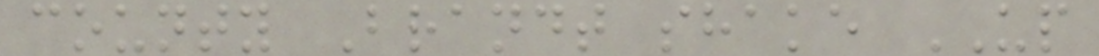county Brandt shake UP
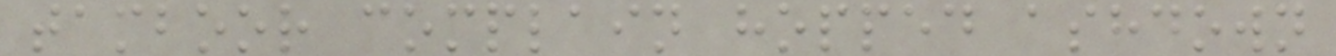tamboor complain hopped ashdown
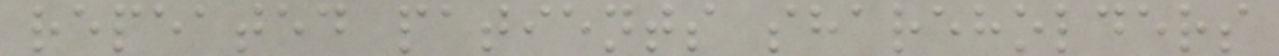repeated patients shareholders
